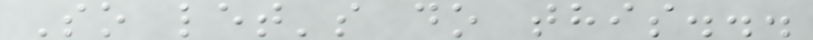So let's do this...
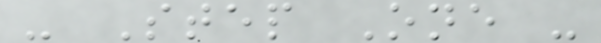- Step One -
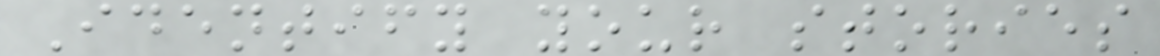Identify your stories
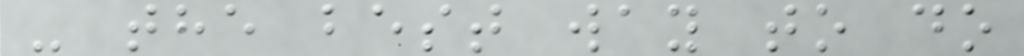- the best way to do
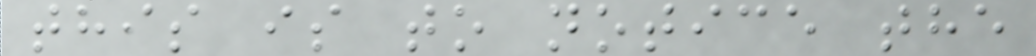this is to notice the
